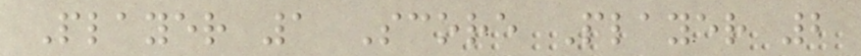Player 1 Score Player 2
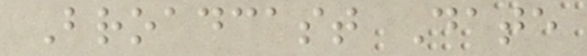Broadcast Date
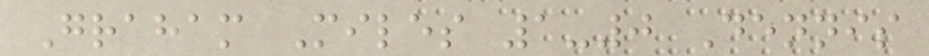Graham Miles 1-0 Dennis
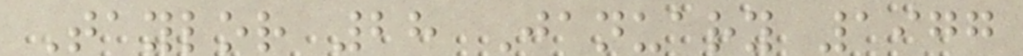Taylor 28 January 1977
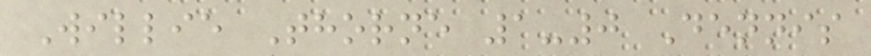Willie Thorne 1-0 Dennis
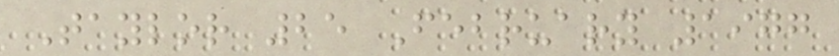Taylor 25 February 1977
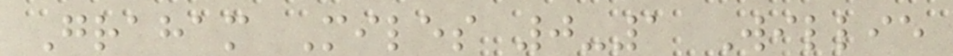Graham Miles 0-1 Willie
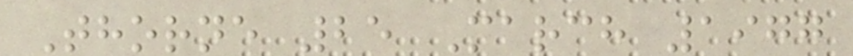Thorne 25 March 1977
